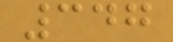347
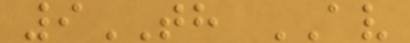9TH AV
